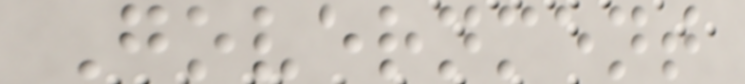Government
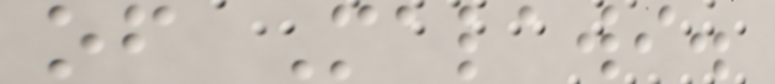of Malawi.
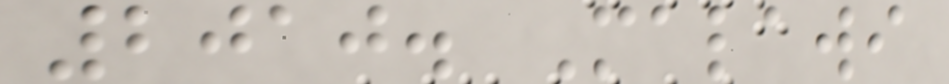2010. Malawi
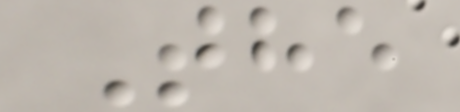The
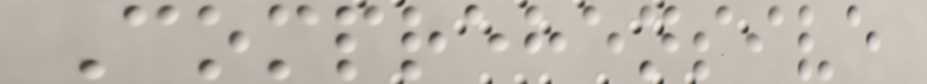Comprehensive
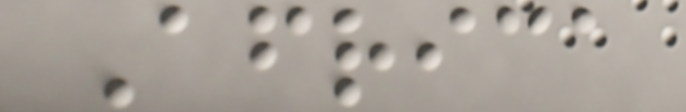Africa
